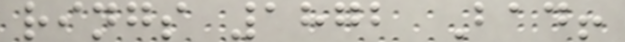rings 1872 Bad!
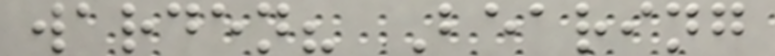warden? Bearing
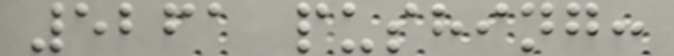5261 pushing:
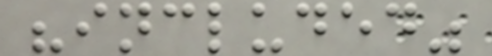"included"
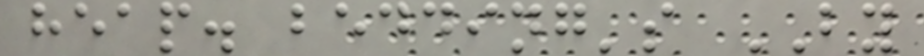heap. bedding's BY
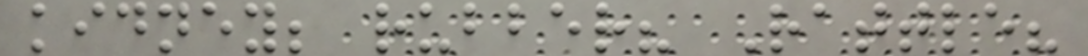kidney; rubber? Rattle?
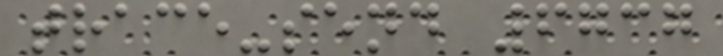trace-send 6737
